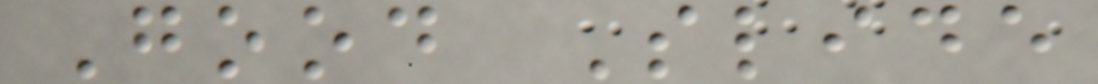Good Slide
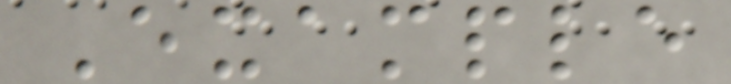Example
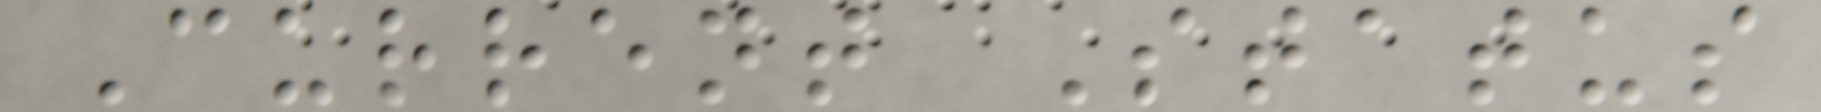Current Status
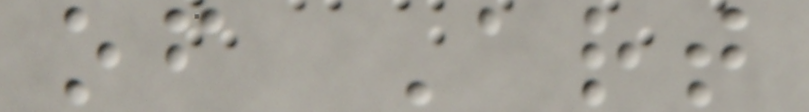of Art
